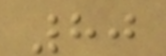80
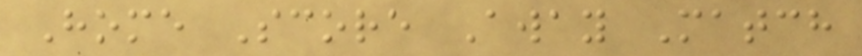Home Score Away Match
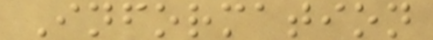Information
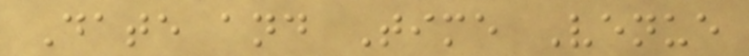Date and Time Venue
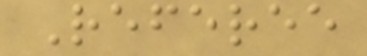Referee
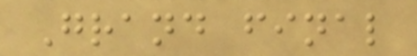Grand final
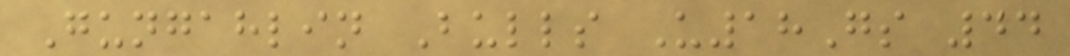Gungahlin Bulls U18Gs 44
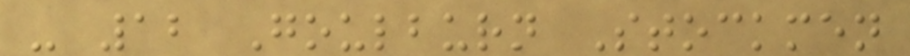- 12 Goulburn Stockmen
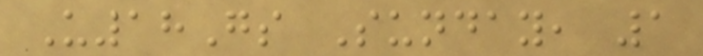U18Gs Sunday, 1
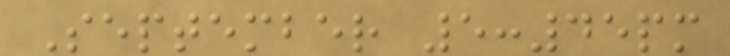September 5:45pm
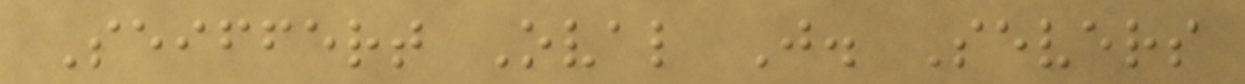Seiffert Oval J. Severs
